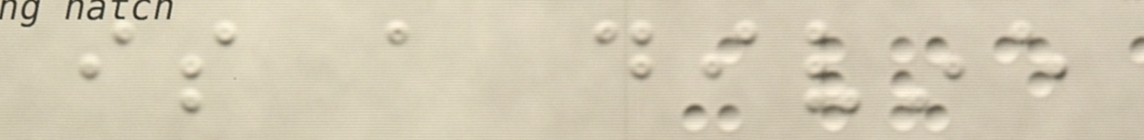is a divine
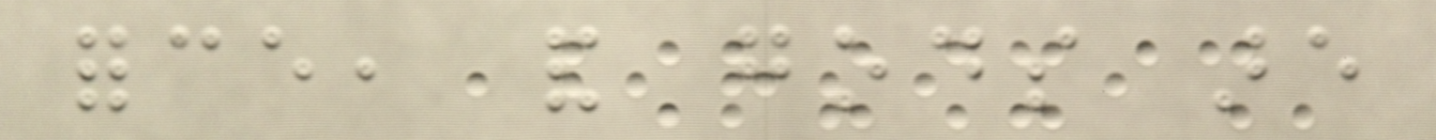force, and gods are
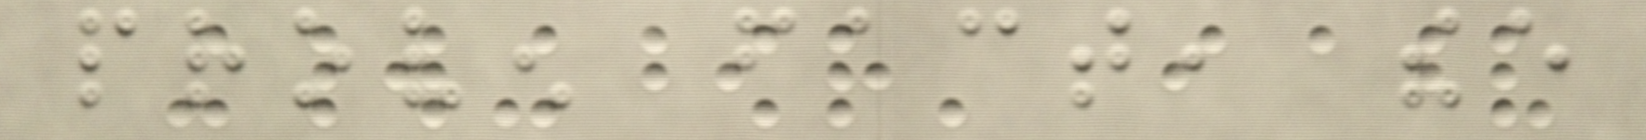proven fact, thee
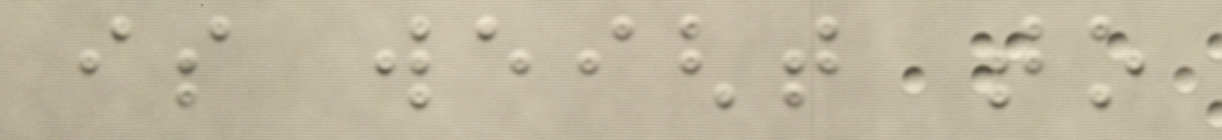is weight to
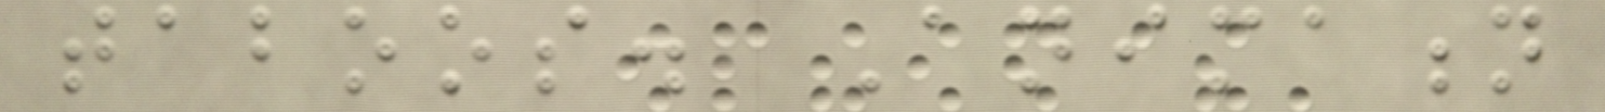taboos. Animation
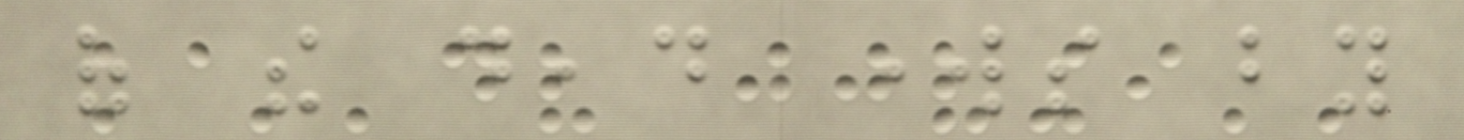of the dead works by
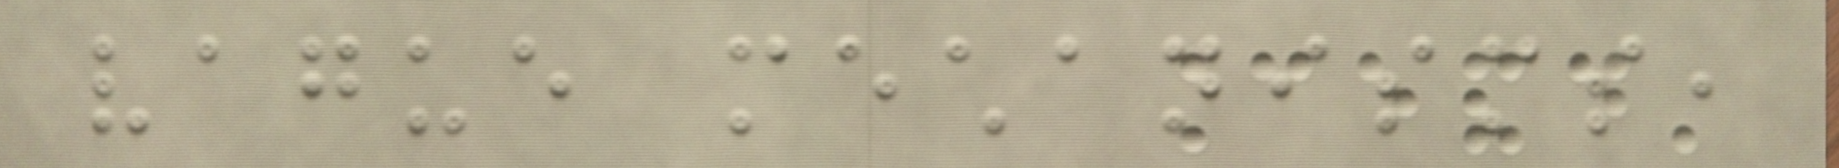vague mechanisms,
